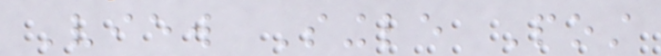View Single Post
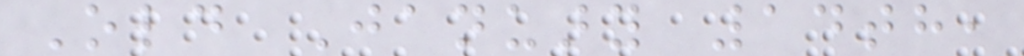Old January 14th,
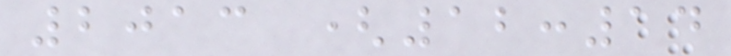2013 (12:14
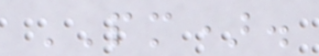PM).
